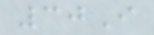30I
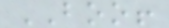BOO!
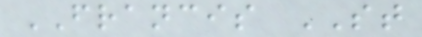FRANCIS ST
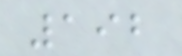192
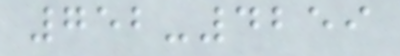752-4259
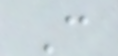C
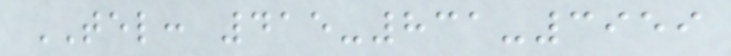TEL: 415-831-3959
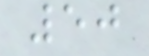50
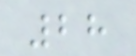28
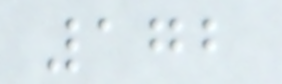172
